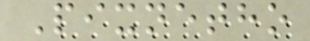Pixnetho
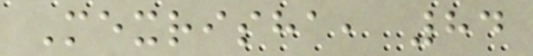Mexrisha, 84
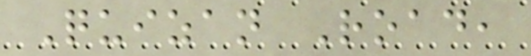Quizan Road,
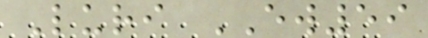Luri EW59
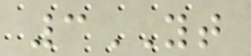3YT
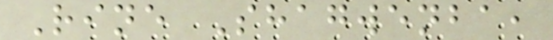Rine Shagwenba,
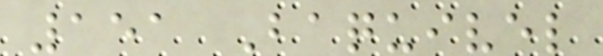151 Baquivel
